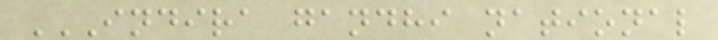INDIRA GANDHI NATIONAL
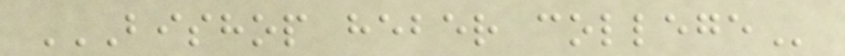BISHOP HEBER COLLEGE
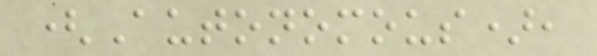(Autonomous),
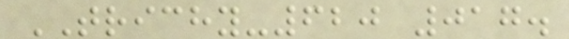TRICHY-620 017.
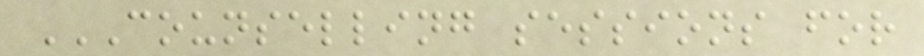COUNSELLING SESSIONS FOR
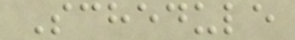Schedule
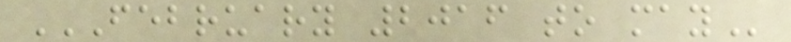FEBRUARY 2016 TO MAY
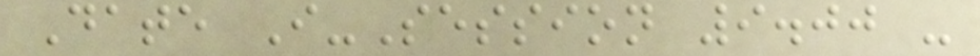Date I-Session 9.00 -
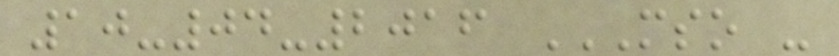10-04-2016 MSO -
